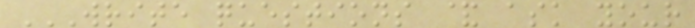WRITE QUESTIONS & ASK YOUR
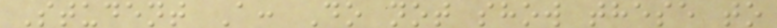Student A: Do not show these to
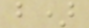b)
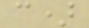c)
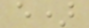e)
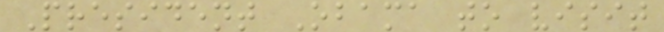President Obama to visit
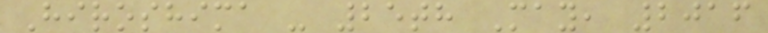Hiroshima - 25th May, 2016
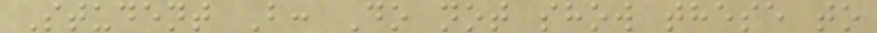Student B: Do not show these to
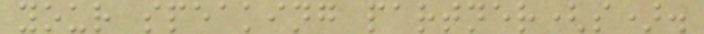your speaking partner(s).
